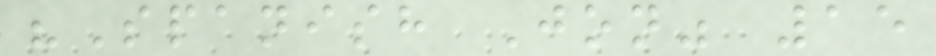"Spanish Jon" 15
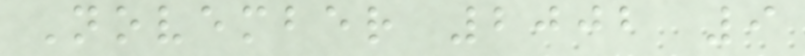November 2002 9
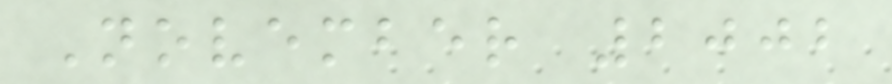November 2002
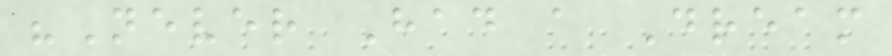"Never Had a Dream
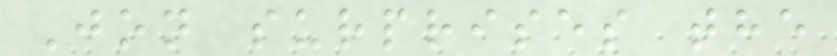Jon surprises the
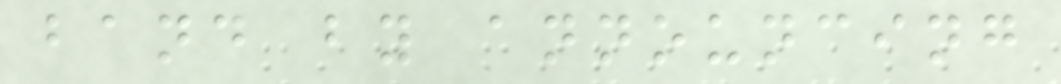band by announcing
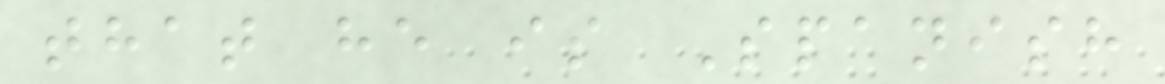that he is Spanish
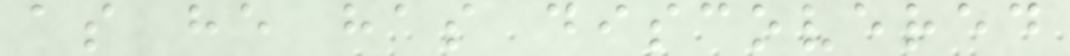as he has discovered
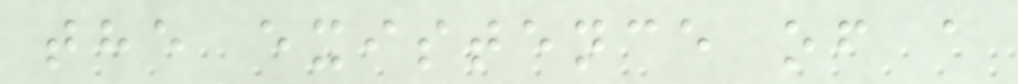the existence of a
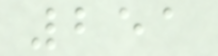251
